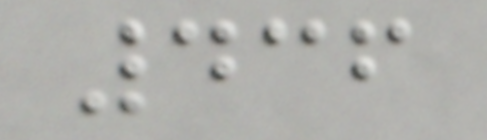436
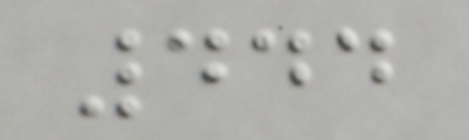444
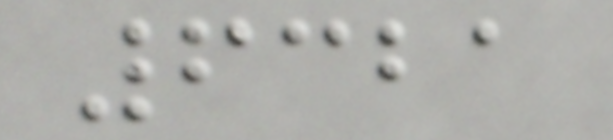6321
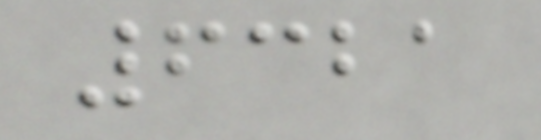6321
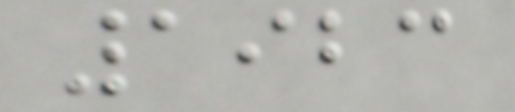1923
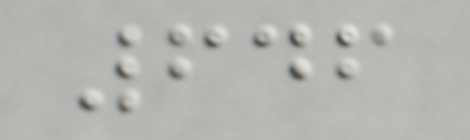646
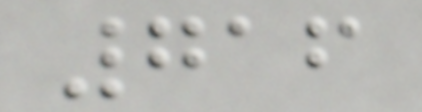716
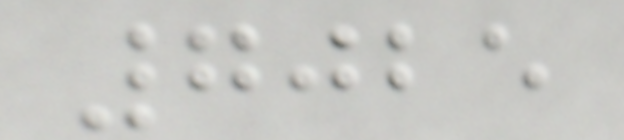7025
